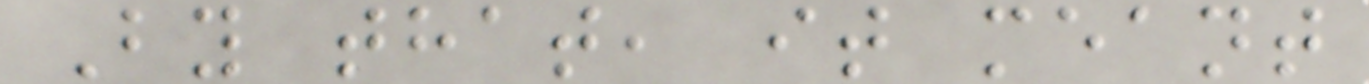By that, it meant
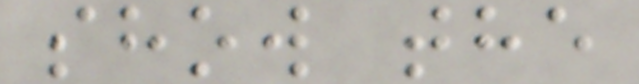show the
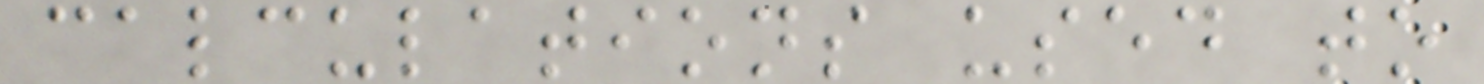calculations used to
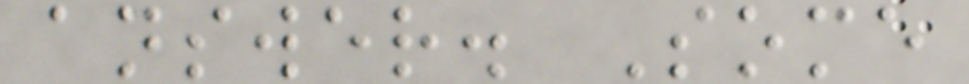answer. Some
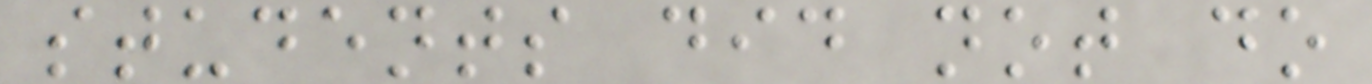students did not do
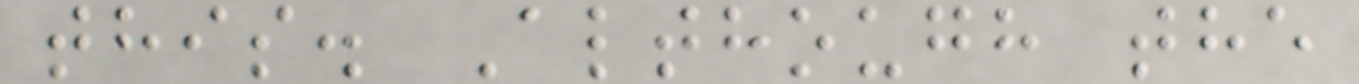this. Although the
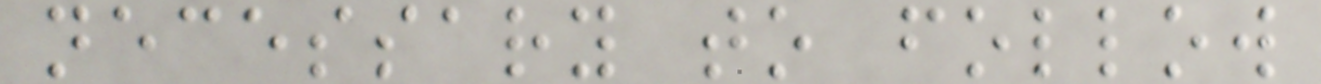necessary to follow
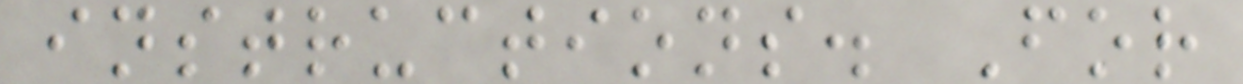instructions. For
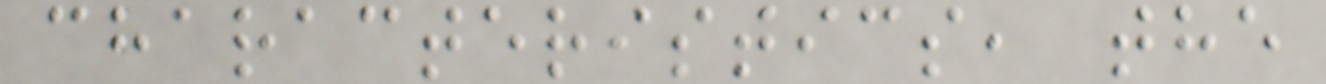characteristics, the
